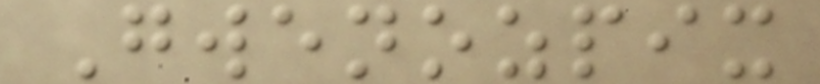Gwenozpix
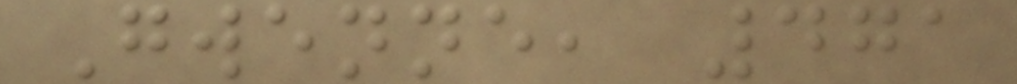Gwenne, 471
